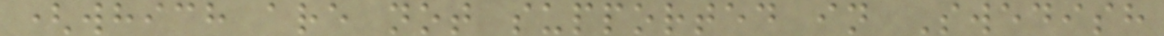(which are not supported in Swedish
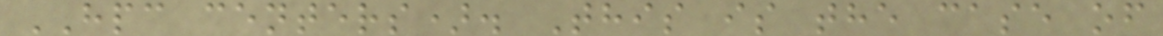HPC centers). This is the case of
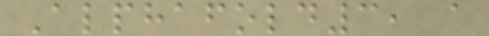Alphafold3, a
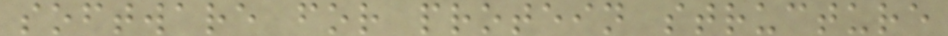software for protein structure
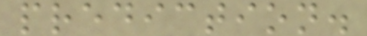prediction.
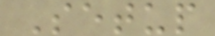Setup
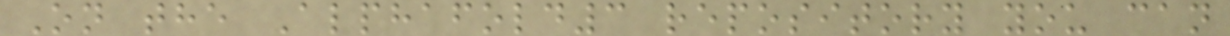On the Alphafold3 repository you can
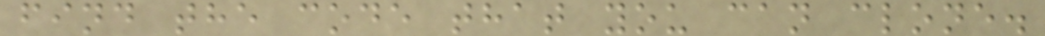find the code that you can clone.
